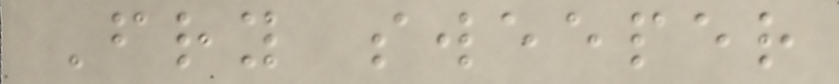Fry sweeper
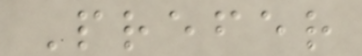Prefer
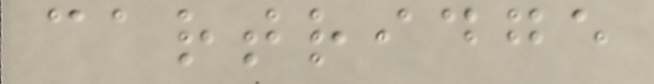cartridge
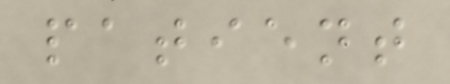patient
